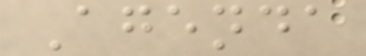Agenda
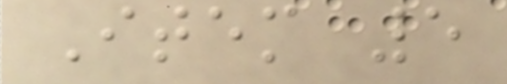Item 5
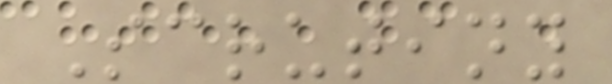Scrutiny
